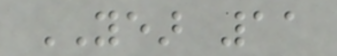YEAR 11
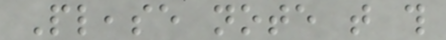Please note that this
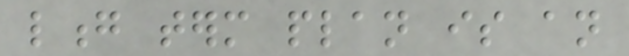long term plan is an
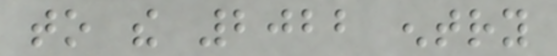to the 2022 entry
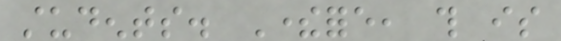students. Therefore, this is
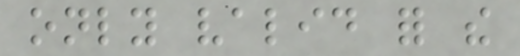only valid for the
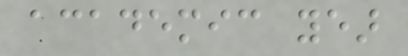academic year
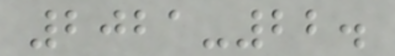2021-22.
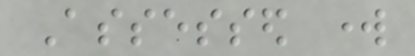Assessed work
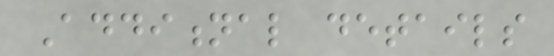Additional details
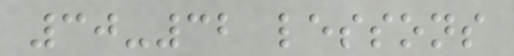30-32 lessons
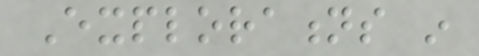Explorations in
